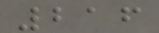216
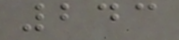243
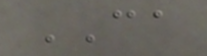CA
